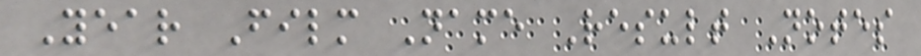Year Film Name Result Notes
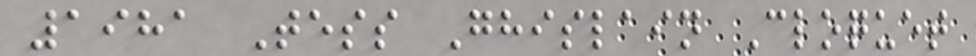1981 Tess Ghislain Cloquet
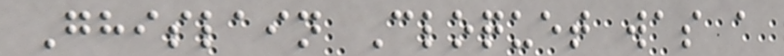Ghislain Cloquet was a
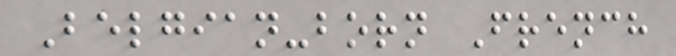Belgian-born French
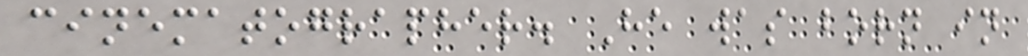cinematographer. He was born in
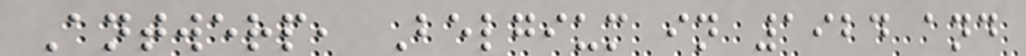Antwerp, Belgium in 1924 and
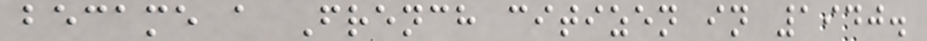became a French citizen in 1940.
